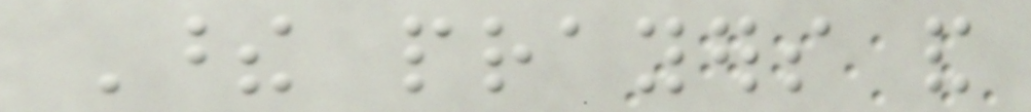These prayers and
